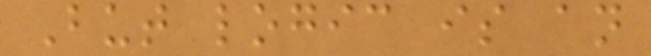But logic is an
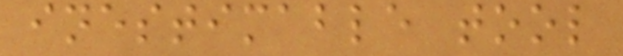inestimable tool
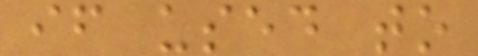if used to
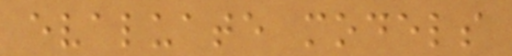evaluate models
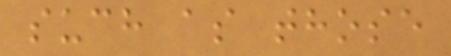such as those
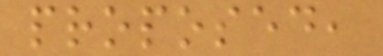proposed,
